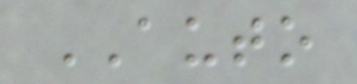AUTO
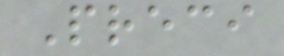Preci
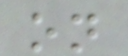on
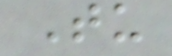Tu
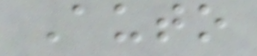Auto
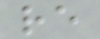re
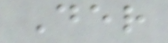Der
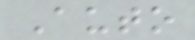Auto
